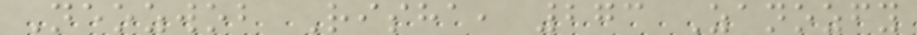Neozwob Risha, 273 Zanozfy
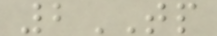2TP
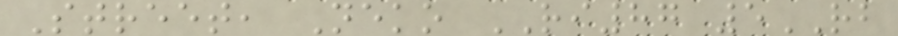Street, Neko RI87 5RB
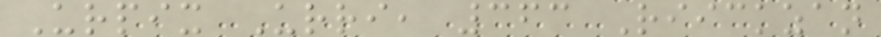Urpix Urri, 363 Riickzan
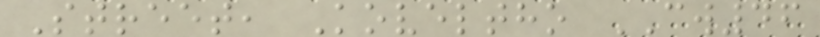Street, Koveltho CW46
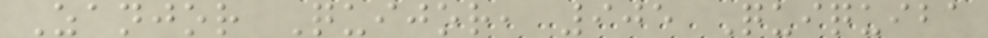Zanjor Quijor, 905 Quiquiba
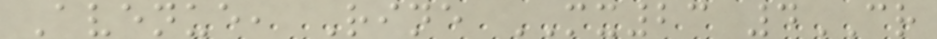Avenue, Rine MX23 4CR
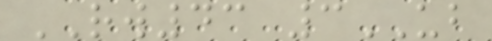RW43 3UB
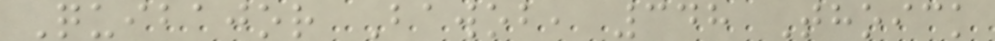Quibajor Bawob, 348 Thoick
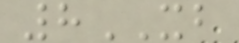8XB
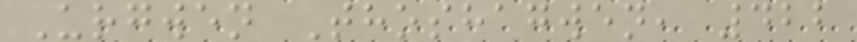Urgwen Thoshagwen, 422
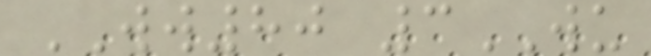WW80 3WU
